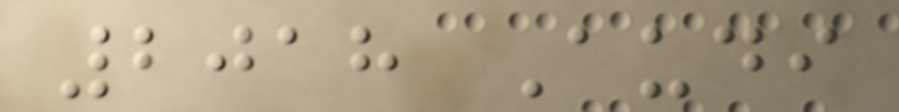2018 Audi
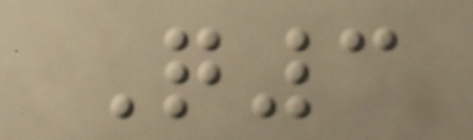Q3
